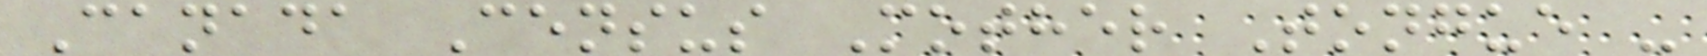Canada Census Mother Tongue -
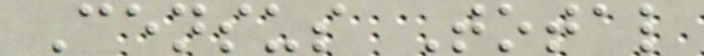Census Total
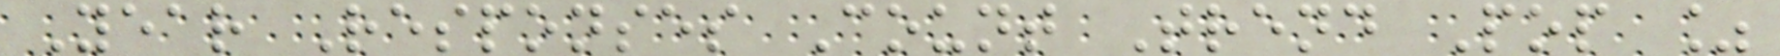Year Responses Count Trend Pop %
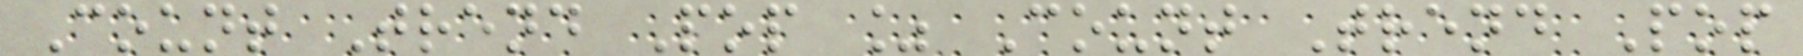Count Trend Pop % Count Trend Pop
